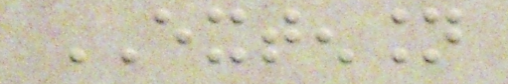EXTENSION
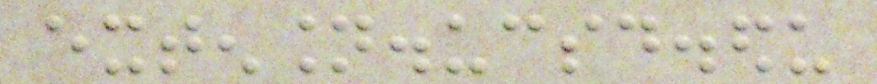extension.ucsd.edu
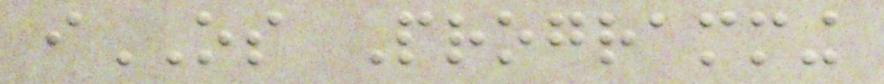iOS Programming
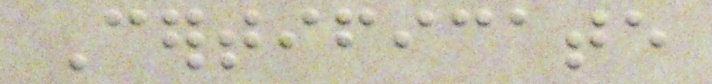Certificate
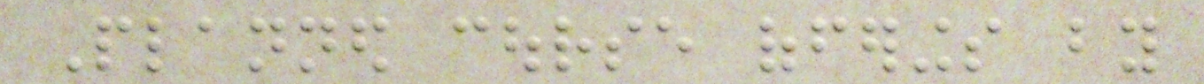Planned course offerings by
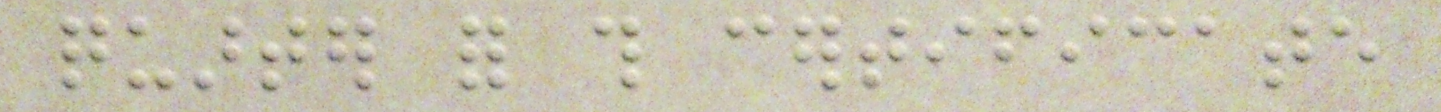quarter for this certificate
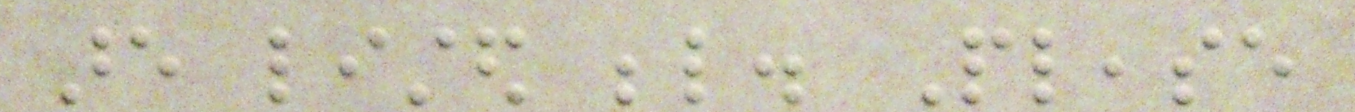are listed below. Please
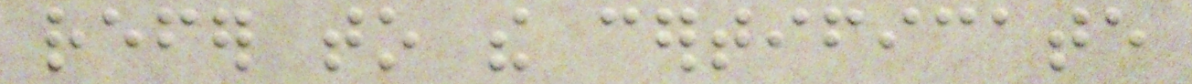refer to the certificate
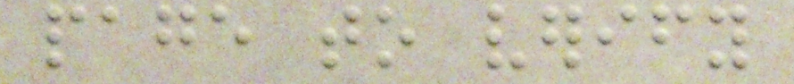page to verify
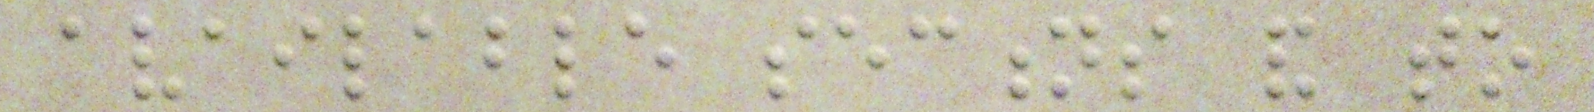available sections and to
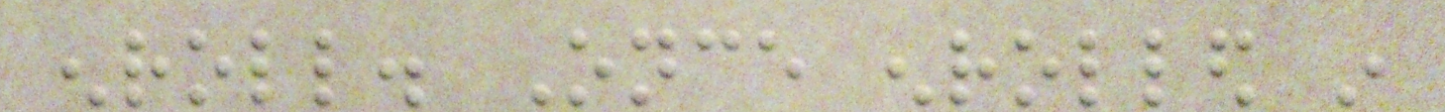enroll. Once enrolled in
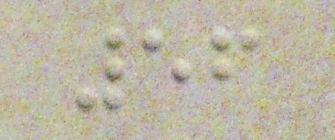56
